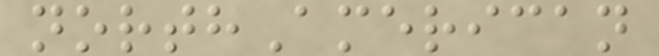northAmerican
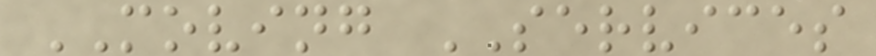MOVING SERVICES
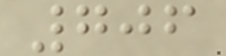706
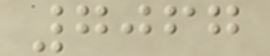7067
